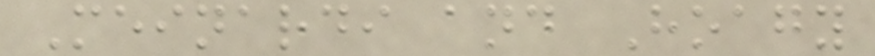Meinardi and Hoagy
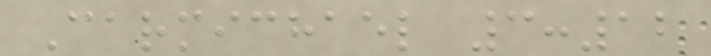Carmichael 3:12
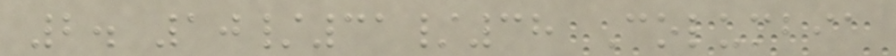2. 10/31/38 Columbia
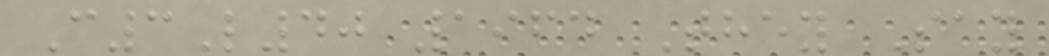C3L40 1964 They Say
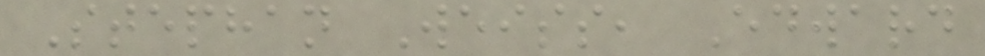Stephan Weiss, Edward
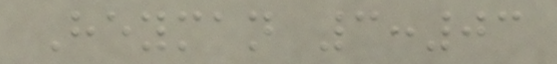Heyman 3:03
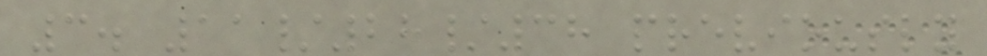3. 11/28/38 previously
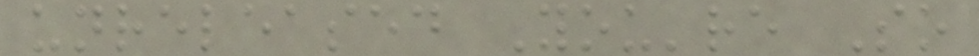unreleased You're So
